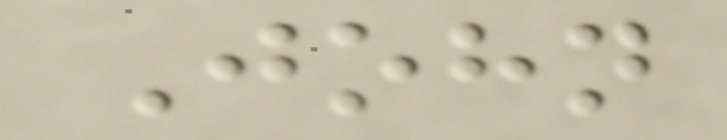John
